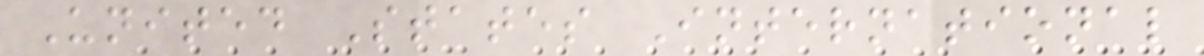United States International
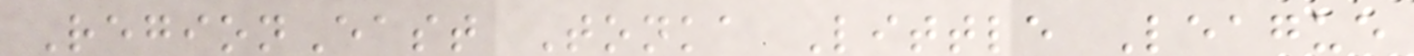RegionEast Tonka Little League
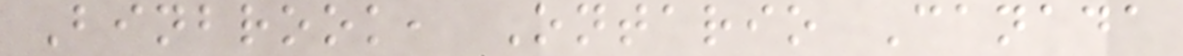Binbrook, Ontario Canada
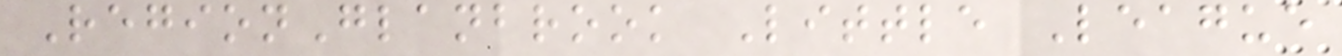RegionGlanbrook Little League
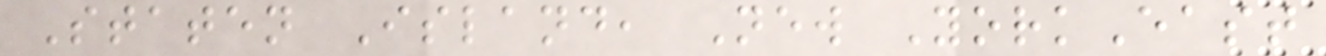Staten Island, New YorkEast
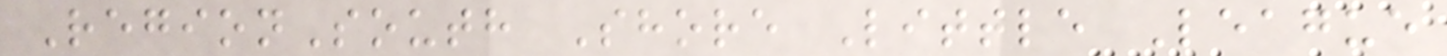RegionSouth Shore Little League
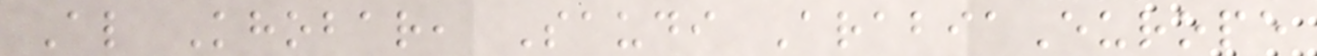Al Khobar, Saudi ArabiaEurope
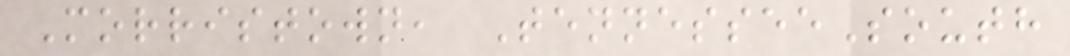Morristown, TennesseeSouth
